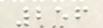256
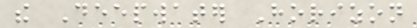the Deepwater Horizon
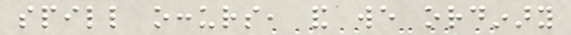spill occurs, and we ordinary
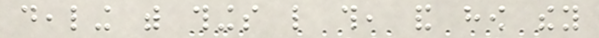dealing with things like this, and how they
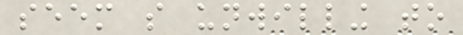seem so unwilling to
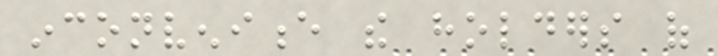inconvenience the holders of
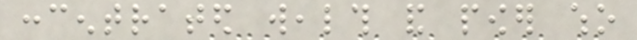concentrated wealth and power who
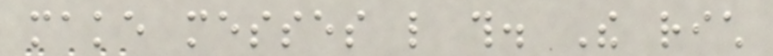make messes like this. The rich
